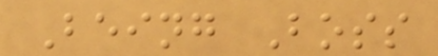Being Boss
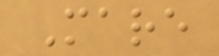Mare
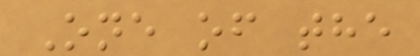One of the
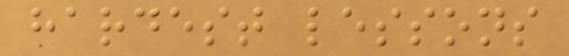hardest lessons
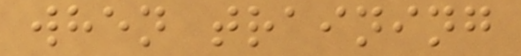when training
